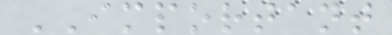IMPORTANT
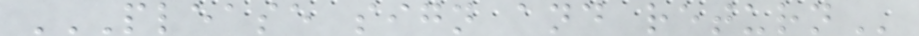PLEASE SIGN AND RETURN
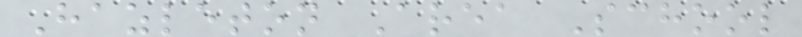Hazleton Area School
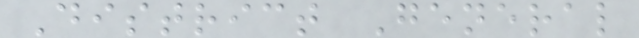District General
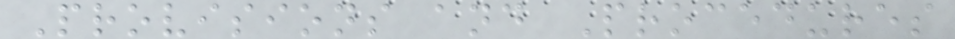Provisions and Procedures
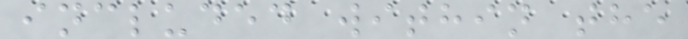included within the
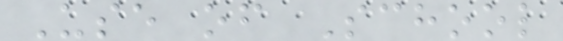Use of School
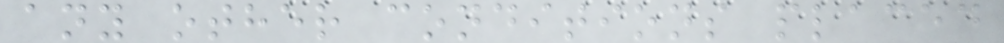any other conditions placed
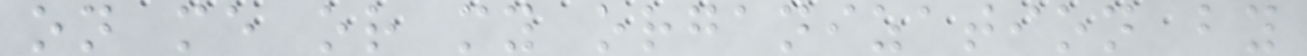on me or my organization by
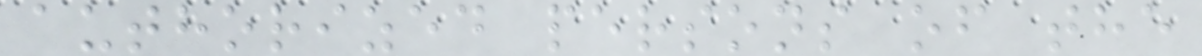authorized persons of the
